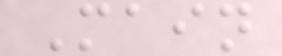Main
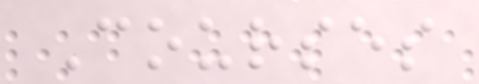Courses
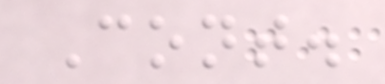Cont.
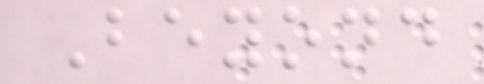Beyond
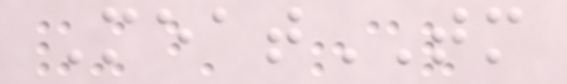MeatTM
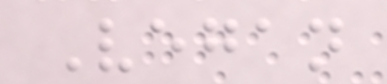Vegan
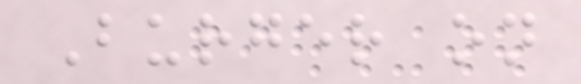Burger on
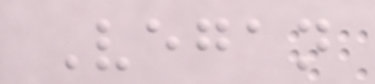Vegan
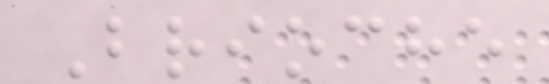Brioche
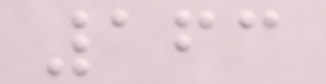163
